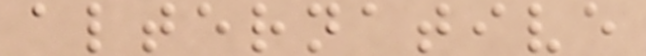alternative
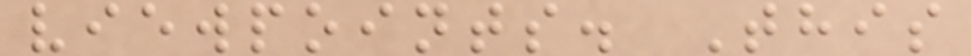viewpoints. This
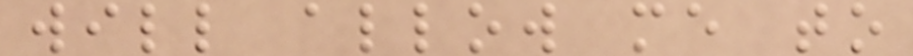will allow me to
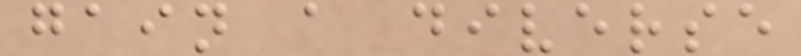gain a diverse
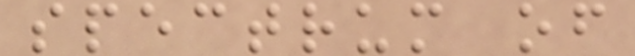spectrum of
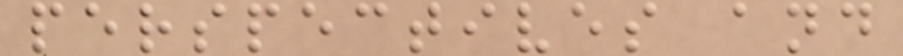perspectives and
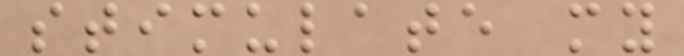stimulate my
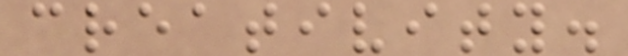creativity.
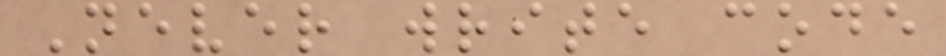Never write code
